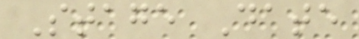Stage Date
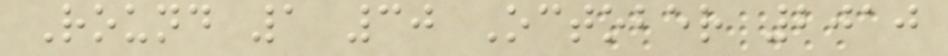Round 1 30 October 2010
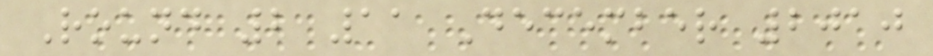Round 2 11 December 2010
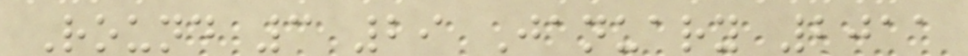Round 3 29 January 2011
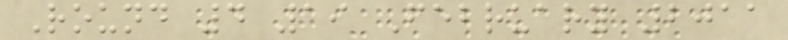Round 4 19 February 2011
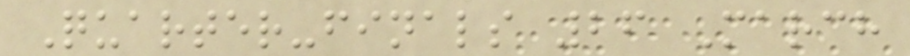Quarter-finals 26 March
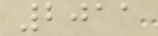2011
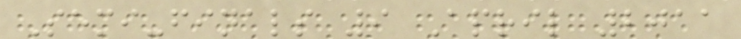Semi-finals 9 April 2011
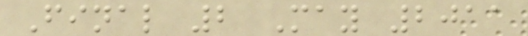Final 2 May 2011
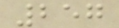257
